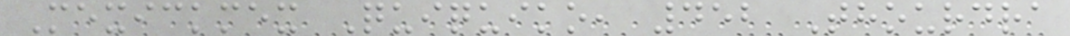Mexickmex Quiquiko, 452 Thourdra
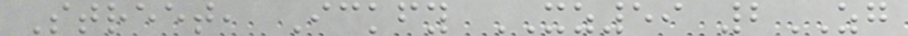Street, Ickfy XZ59 2ZG
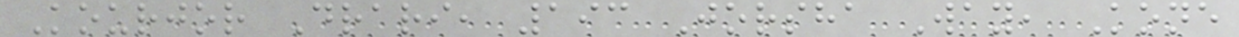Kourjor Drari, 193 Jorsha Way, Kone
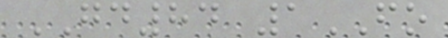GD84 1FO
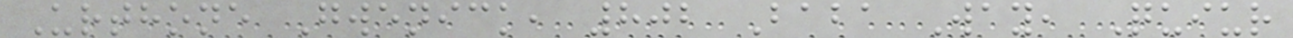Urthone Gwenick, 802 Baba Way, Quiur
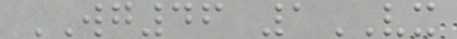WG46 1VX
